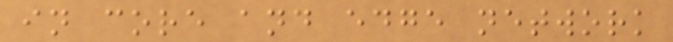in core and edge network
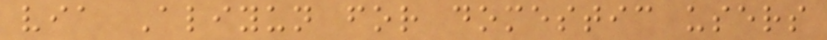via Aliyun for domestic users
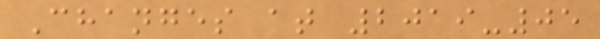Changes at 2019-05
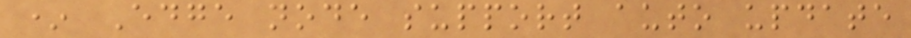* Edge node support auto update
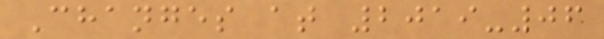Changes at 2019-06
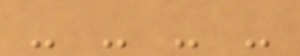- - - -
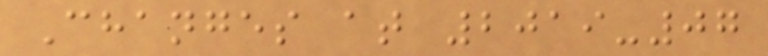Changes at 2019-07
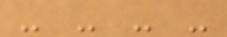- - - -
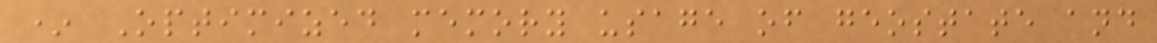* Optimized memory usage of geostate and
